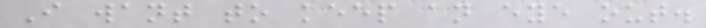I want to keep an eye out.
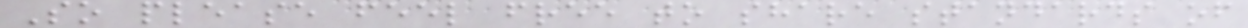So please feel free to share standards of
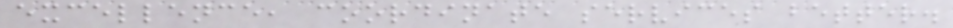excellence, coordinate services better.
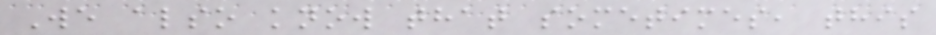We also know that sometimes, this
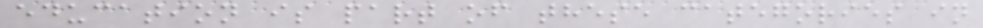education is part of these categories in
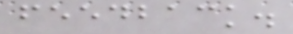feedback.
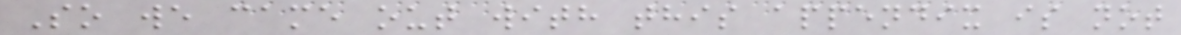So we came out with this appendix is not
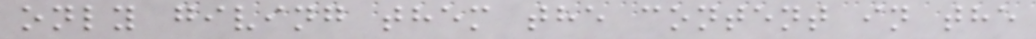only giving them the content in the
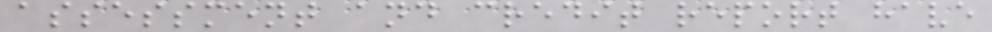assessment and credit report have
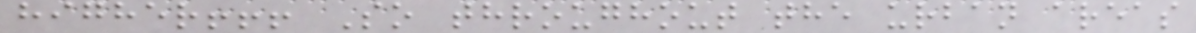higher!!! So throughout the urban areas
